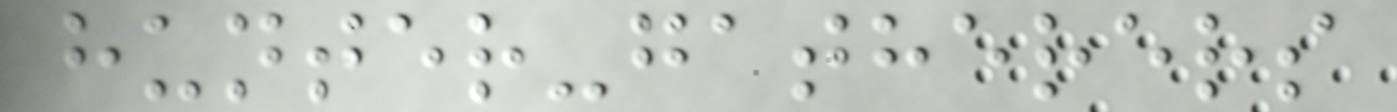hunter-gatherers
